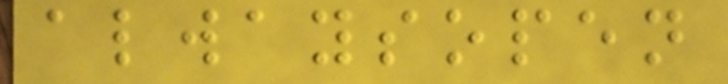alwaysopen
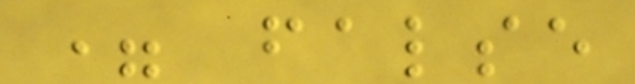= false
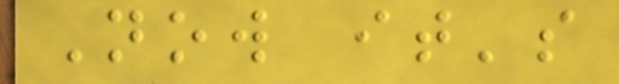Now it's
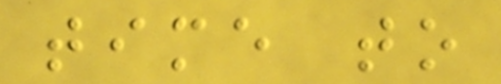time to
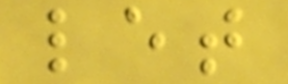let
